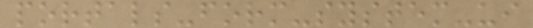portals-form-system-ui
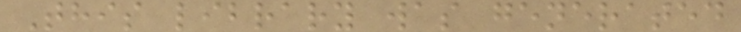This library was generated
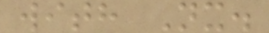with Nx.
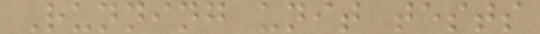Running unit tests
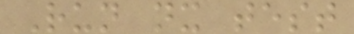Run nx test
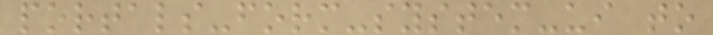portals-form-system-ui to
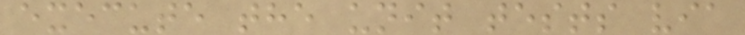execute the unit tests via
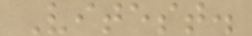Vitest.
